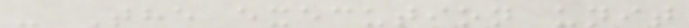- The execution unit
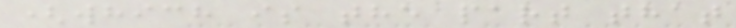(which is the part that
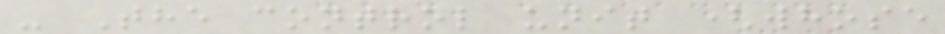- The control unit (whose
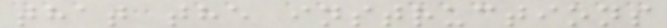that the instructions
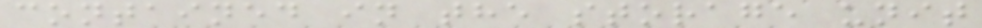contained in the storage unit
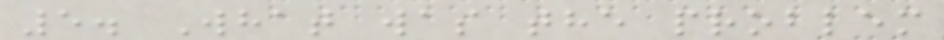5. What was the problem
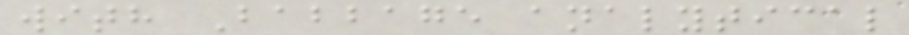with Babbage analytical
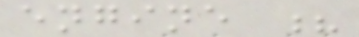engine ?
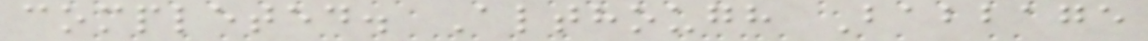completed. Although Babbage
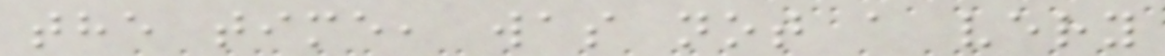the time, was not a very
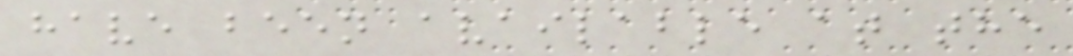have been available at the
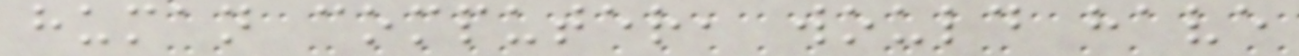human computer, would have
